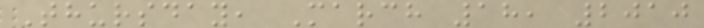Thursday, March 18, 2010
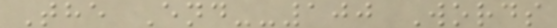The End--100 Words
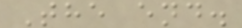The end.
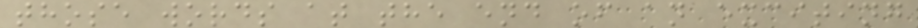those words at the end of an exciting
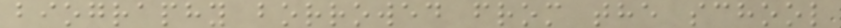biography borrowed from the school
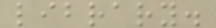library.
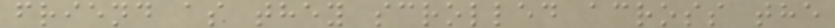friend as they scrolled across the
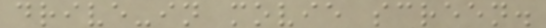drive-in movie screen.
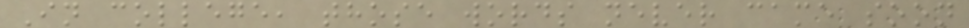In college, those words never came soon
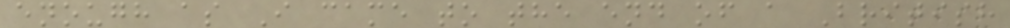enough as I came to the end of a British
